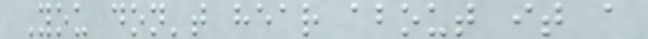You don't hear about it a
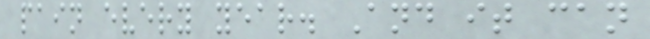pain every year. And it can
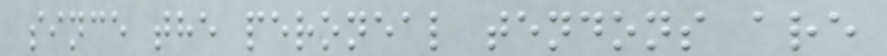since the peroneal tendons are
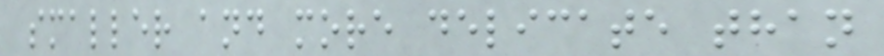smaller and more delicate than
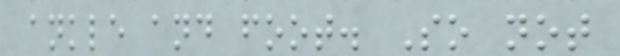ankle and foot. So not
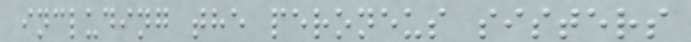including the peroneus sisters
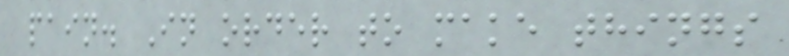pain. In order to make things
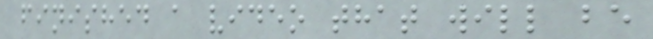finished a video that will be
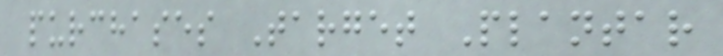purchases Target Plantar
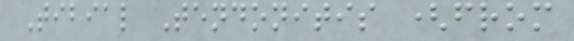Tibial Tendonitis (from
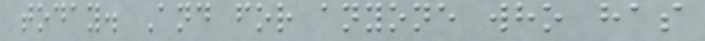today. And for anyone who has
